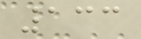133
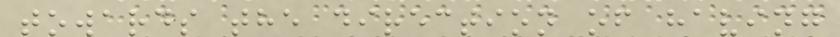towards the direction of having
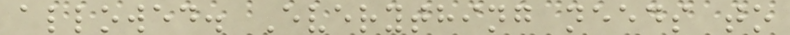allowed. Everything needs to
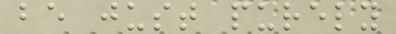be just purely
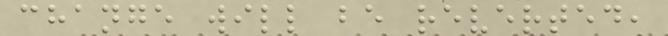change will be reverted,
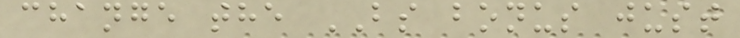change the BS bonus just
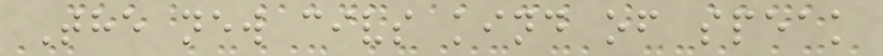The new civs kind of speak
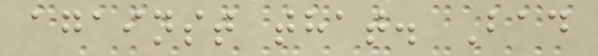against that. Bad
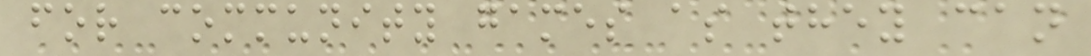for community games as they can
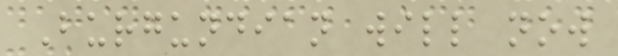Burgundian will now
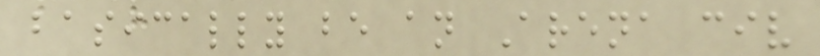basically be an Arena civ
